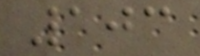103
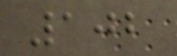102
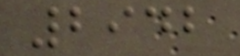2942
